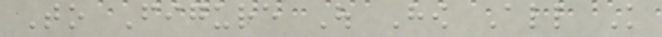To Figure Out How All Knowledge
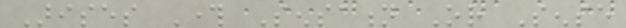Arises Through Sensation Or Sense
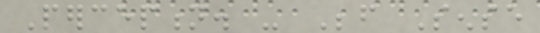Perception. - Before Sense
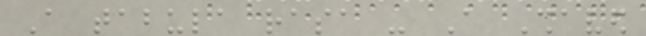A tabula rasa - A Shaved
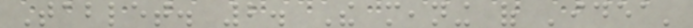Tablet. 2. The meaning of 'idea'
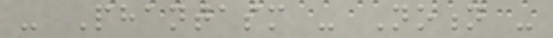- Phantasm - Notion -
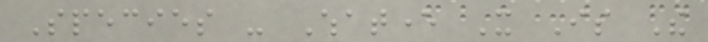Species - Whatever It Is The
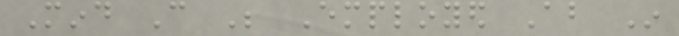Mind Can Be Employed About In
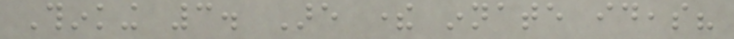Thinking 3. Are there innate ideas?
